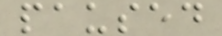paused
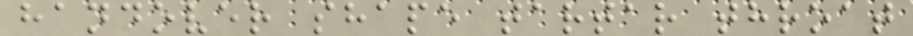handover shape tartar throat
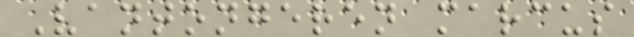Vantongeren marcus
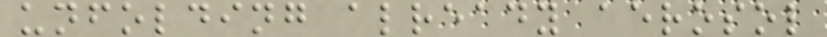unfolding already aerosol
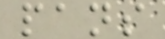pans
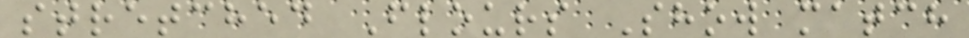stretched Flours Show match
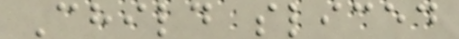Child sliced
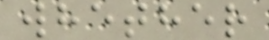whether
